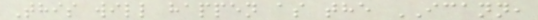This will happen as the ICANN,
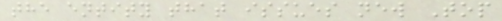the entity that issues new Top
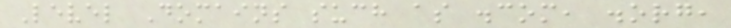Level Domains such as .com, .org,
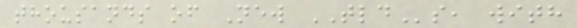thousands of New TLDs, with
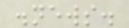.news.
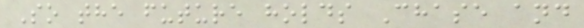So the future holds Chase and
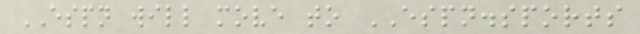ESPN will move to ESPN.sports
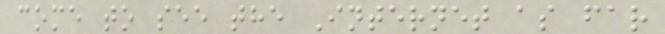come to see the Internet as far
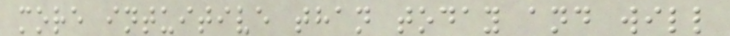more intuitive than today and will
